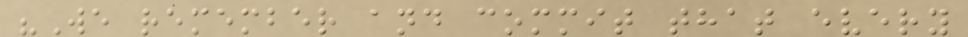"We remember and commit that every
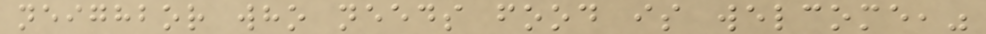neighbor who needs food is welcome,"
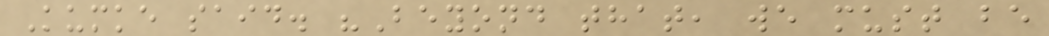Kumke said. "Beyond that, we must be
